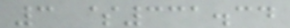3 $331.34
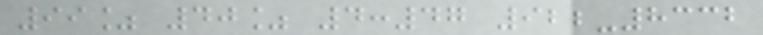99% 40% 4:47 922-8332
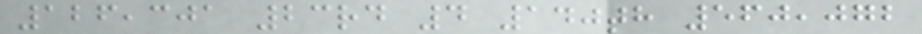126,301 23rd 4 140th 560,072
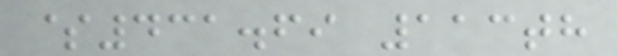$431.69 113th
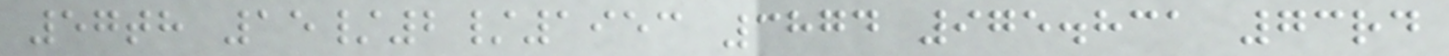57th 15/2/1953 3874 975.831 73rd
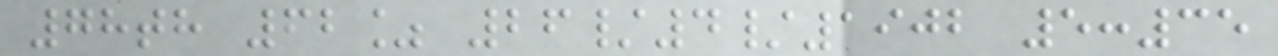78th 62% 26/4/1902 5:35
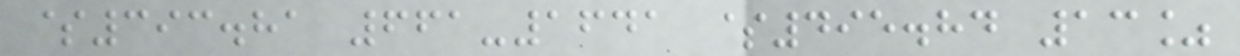$393.81 661-1641 $495.84 13%
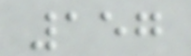157
